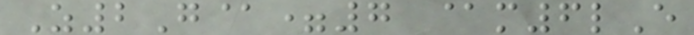Z2G@=7 @m6lE
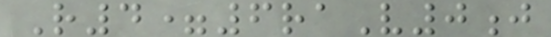R4=6raV0j
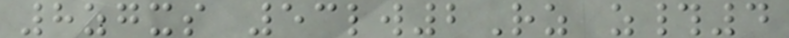8zgxs 53lw2Rz z#4
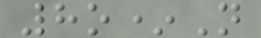8o*N
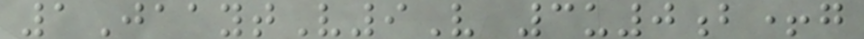1JaaytV9V 3u0b+g
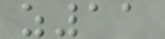z11
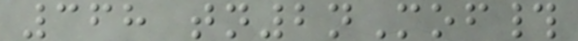368 tn2nMof#
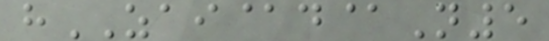hZAI@d@N5
